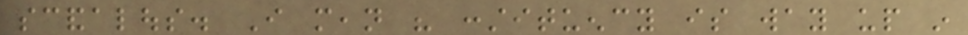scandalous. I mean his constituency is way up in
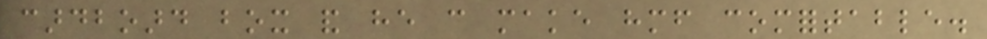cardboard box and he can make himself comfortable.
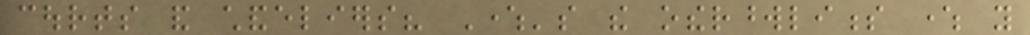courts and chandeliers? Where's the otherwordliness where you
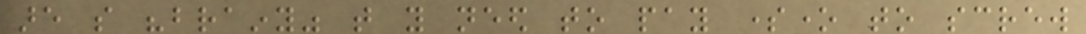are so "brainy" that you need to pay someone to screw
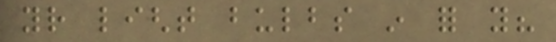your light bulbs in for you?
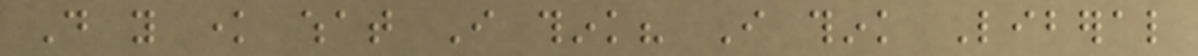Do you know what I think? I think Liberal
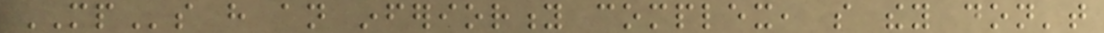MPs have an inferiority complex, so they don't
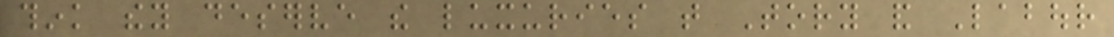think they deserve the luxuries that Tory and Labour
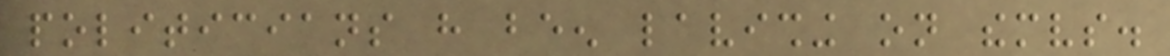politicians have been lavishing on themselves.
